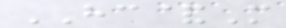HC&M
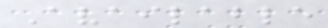Available
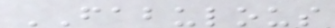FABULOUS
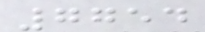7754
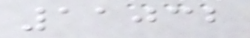11032
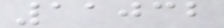11032
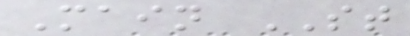Main ST
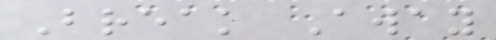Break Away
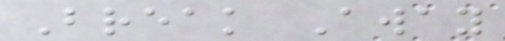Break Away
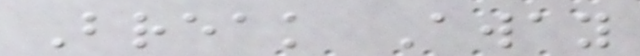Break Away
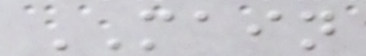MAIN
